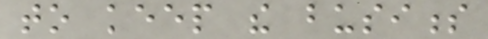to keep the business
